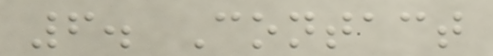6. Contact
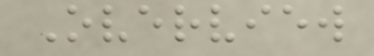Overview
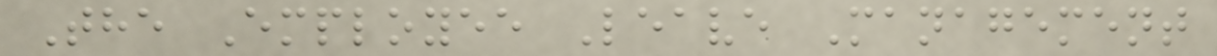The Employee Leave Management
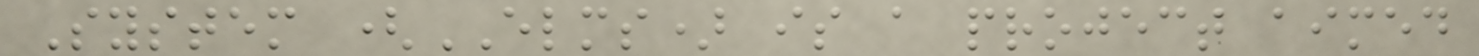System (ELMS) is a project aimed
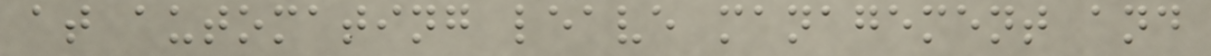at automating leave management and
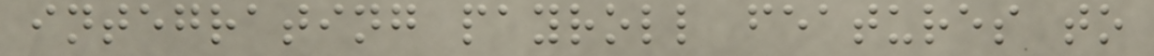integrating payroll features to
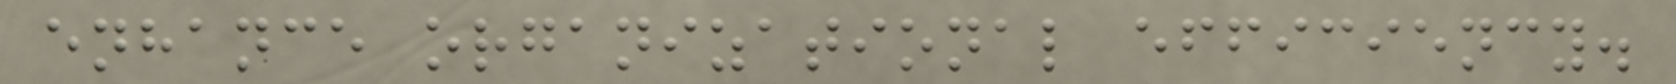enhance organizational efficiency.
